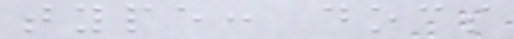type: docs
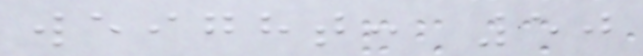weight: 50
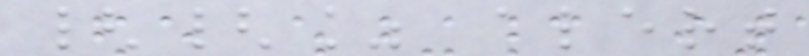{{% alert
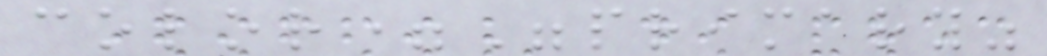color="primary"
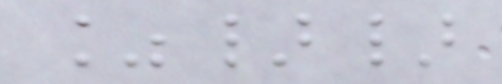%}}
